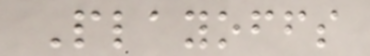Playoffs
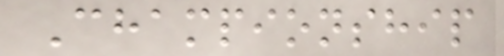Championship
